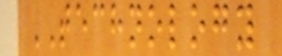TECHNOLOGY
